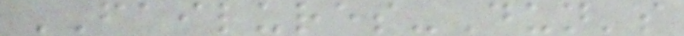FAILURES-Dun's
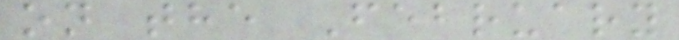on the February
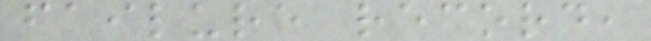failure record,
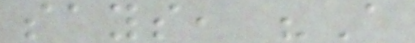says, "A
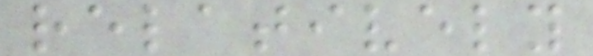relatively
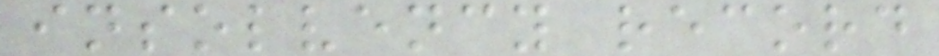insolvency record
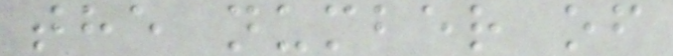the number of
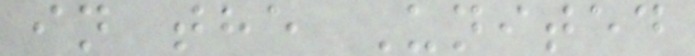in the United
